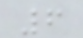6
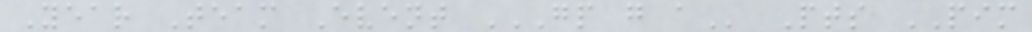Year Team Event GP G A Pts PIM
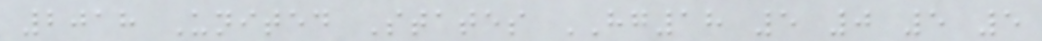2018 United States HG18 5 0 5 5
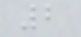2
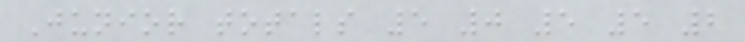Junior totals 5 0 5 5 2
